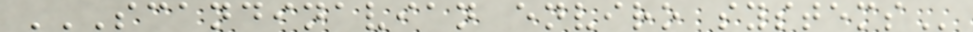SCANDINAVIAN ENVIRO SYSTEMS
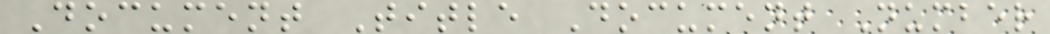Document Title Document Number
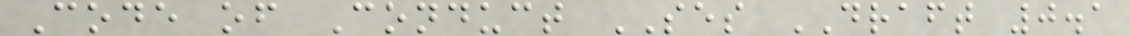Code of Conduct SES DRAFT 0.1
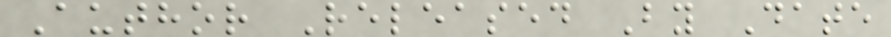Author Released By Date
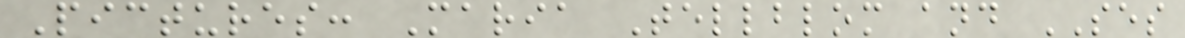Pictures: Maria Tellblom and SES
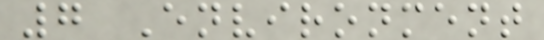7 Environment
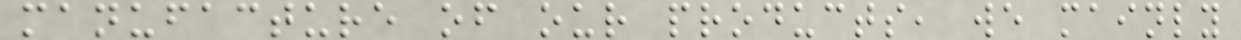manufacture of our products, we mainly
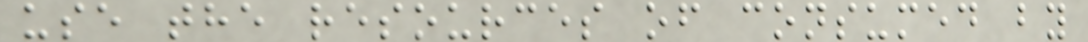use the resources of consumed by
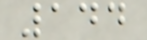144
